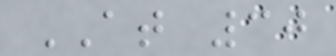AT 30
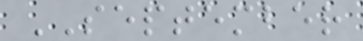SEPTEMBER
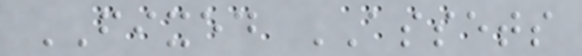FIXED ASSETS
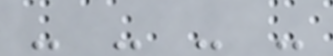- - - -
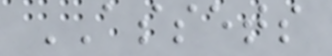ASSETS
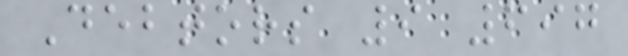Debtors 9 697
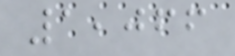1,066
